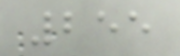255
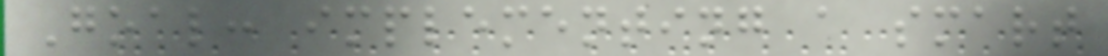Goal: implementing a smart
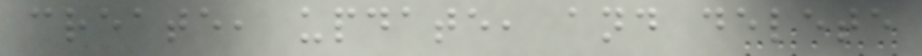create, update, and delete
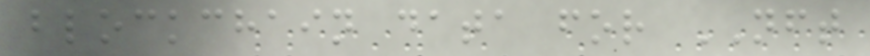blockchain data for NFT
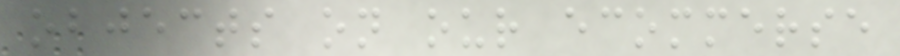objects on our ecommerse
